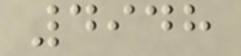4948
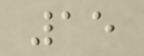15
